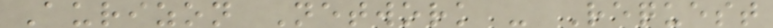Aurizon Network - Request
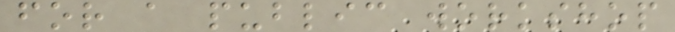for a public workshop
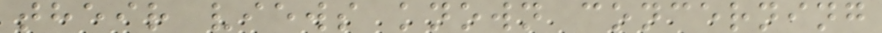their views known concerning
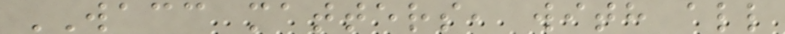WACC matters, with all
